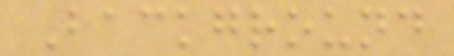Background
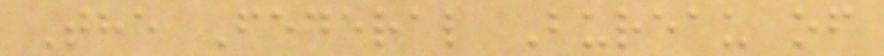The Federal Bureau of
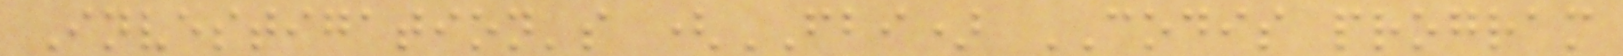Investigation's (FBI) CODIS program
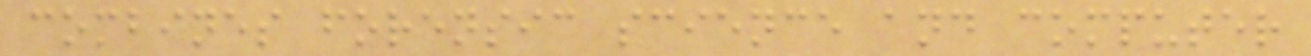combines forensic science and computer
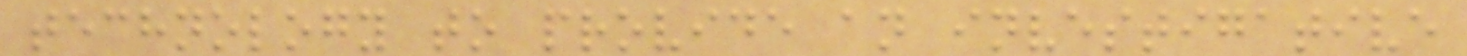technology to provide an investigative
